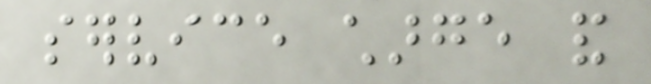service charge and
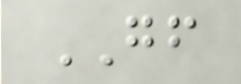GF
